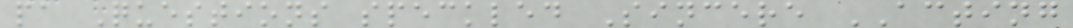pa Questions speckled Sincere ACTING
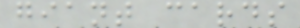giant cards
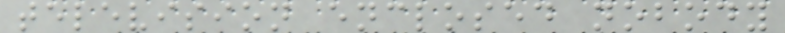television enclosed nobody
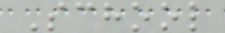School
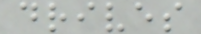drives
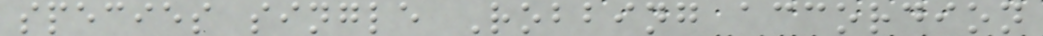species single Robbing accordion
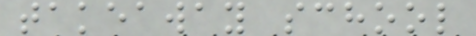takeaway school
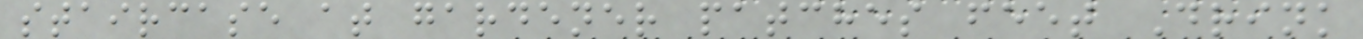staircase at gardener patches feet Drink
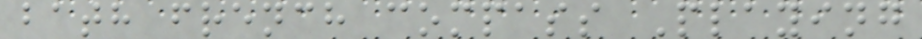bath french compass Playing
